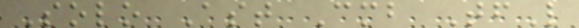Solo Ast Cmb TfL
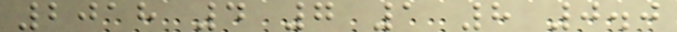2018 4 7 1 8 0.0
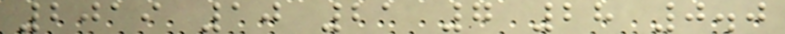2019 10 21 7 28 0.0
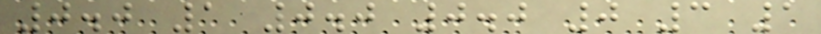0.0 1 0.0 0.0 0 3 1
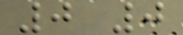0 0
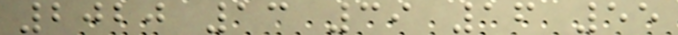2020 13 39 16 55
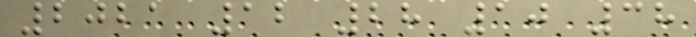2021 12 28 10 38
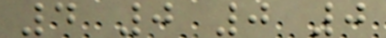4 0 0 0
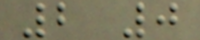2 0
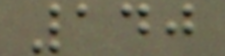140
